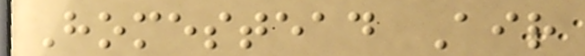Homestead Air
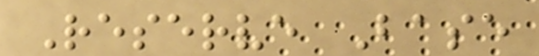Reserve Base
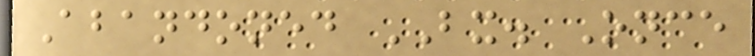Abandoned BX. Once
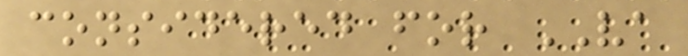considered for VA
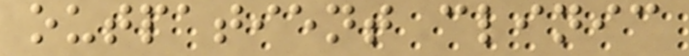outpatient clinic
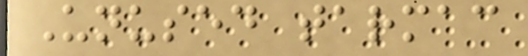Unused tarmac
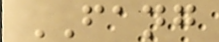FANG
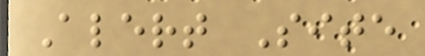Alert Site
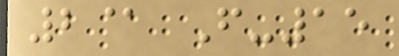2@ F-15
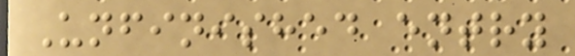Unfinished entry
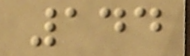144
